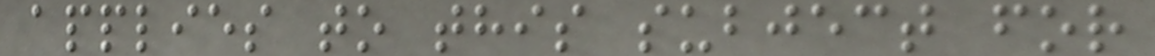applies to this subject for
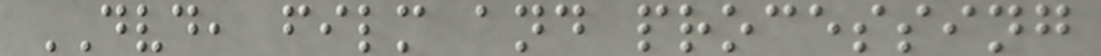DVD, film and processing
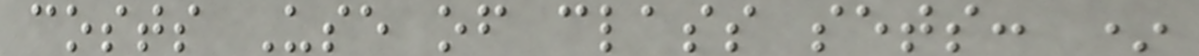costs Use of class sets: *
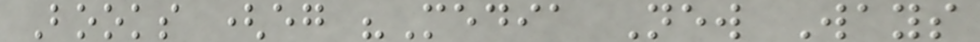Books (eg "Media New Ways
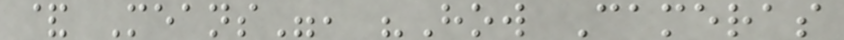& Means", "How Cameras
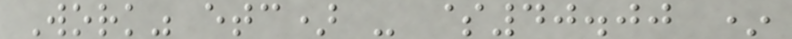Work" etc) - $40.00 *
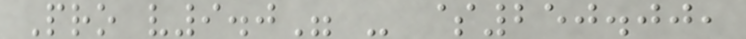Pro v9.0" - $250.00,
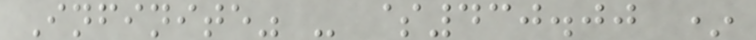Infinite" - $430.00 *
